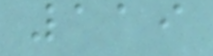119
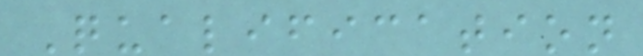Qualification
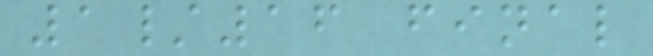1/16 final
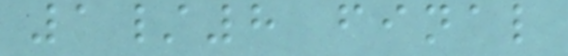1/8 final
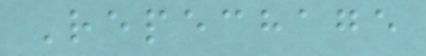Repechage
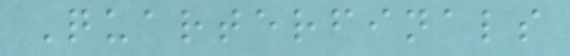Quarterfinals
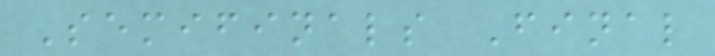Semifinals Final
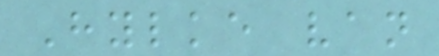Hylke van
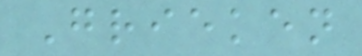Grieken
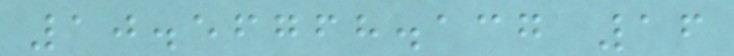10.56768.137 16
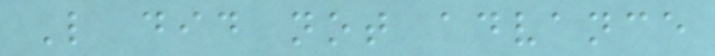L did not advance
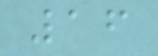16
